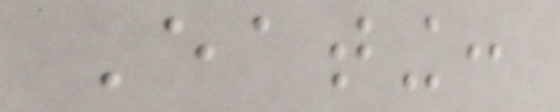Eating:
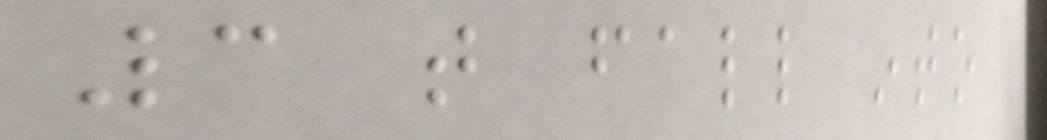3 that fall into
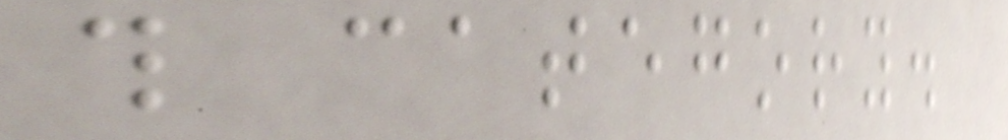this category.
